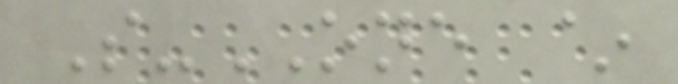S-ONE ~
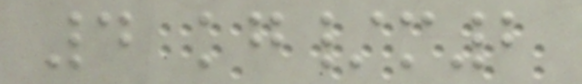4 kg/m2
